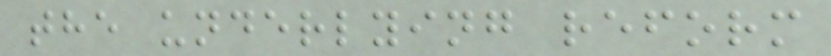the underlying reform
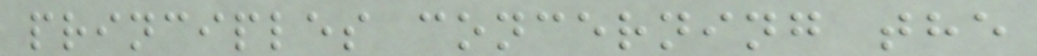principles concerning the
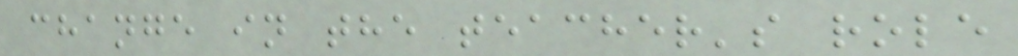change in the teacher's role
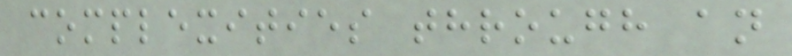complexities through an
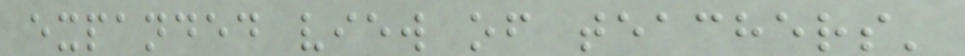expanded view of teachers'
